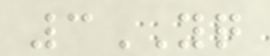3YQ
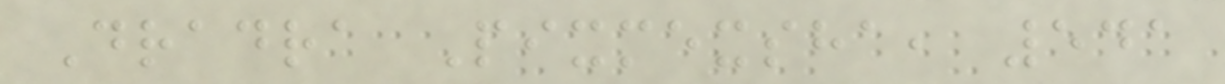Dradra Pixmexsha, 541
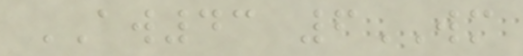AW43 6WM
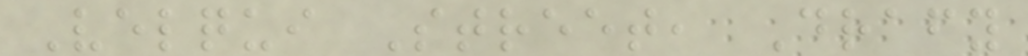Velqui Street, Drafy
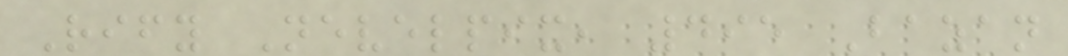Rify Nevelpix, 495 Bazan
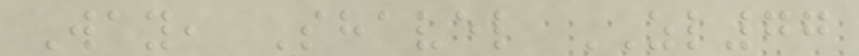Way, Shavel ZL77
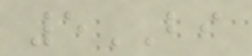5BI
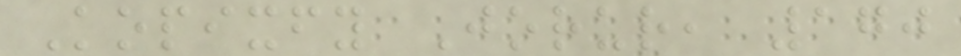Kopixfy Jorur, 170
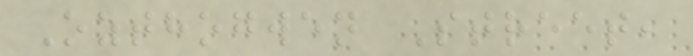Ozthogwen Street,
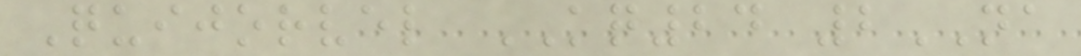Quijorvel KQ24 2NA
